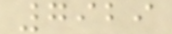7929
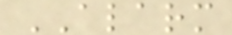ALARM
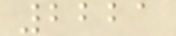2221
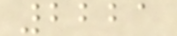2221
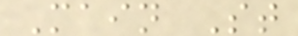Main St
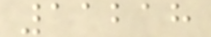11218
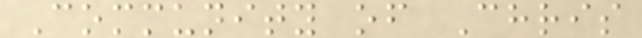Community of Chris
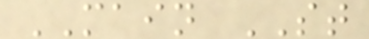MAIN ST
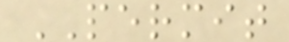PERMIT
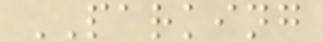PARKING
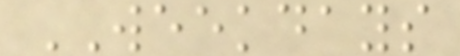WEEKDAYS
